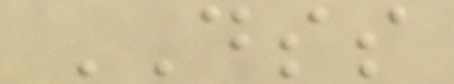DSS
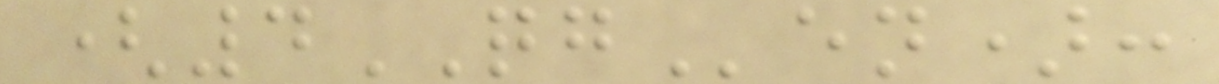(4QGen):
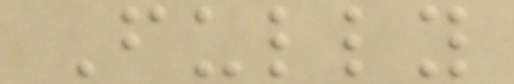Fully
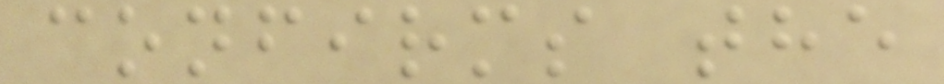confirms the
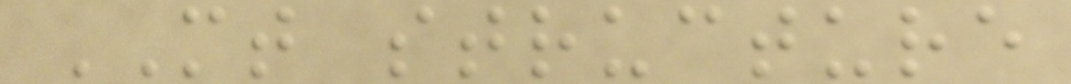MT structure
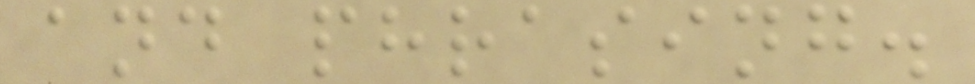and phrasing.
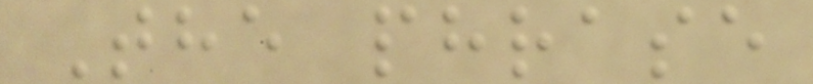The phrase
